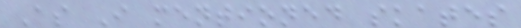As I mentioned skates
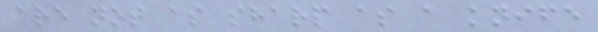are not as sharp as a knife
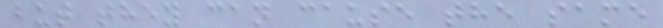but they can cause the same
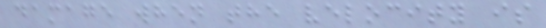damage when the velocity is
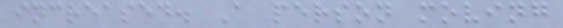increased. A person moving
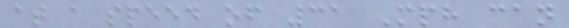at a speed of 31 Mph can
